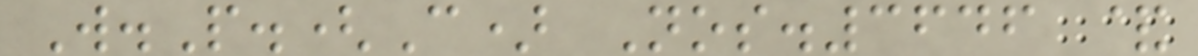W.P.(C) Nos.3646 &
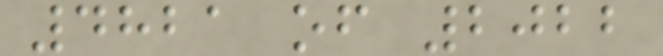4821 of 2022
